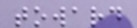toward
